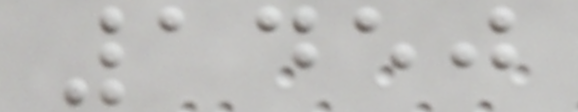1450
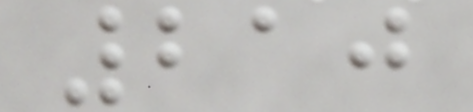210
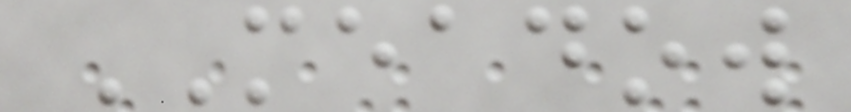MEADOW
